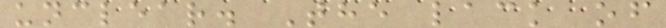unclear. The lack of
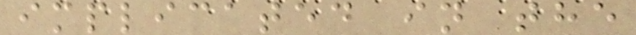implicated in the
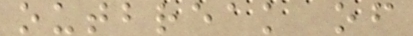outbreak of
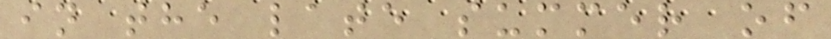in the late summer of
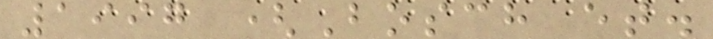1997 (Bosch et.
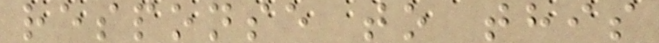response to this
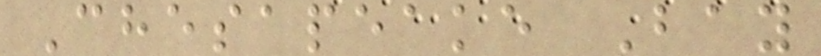Chesapeake Bay
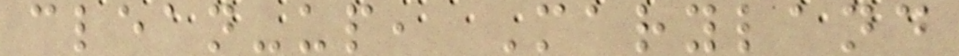clean-up, Maryland
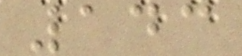143
